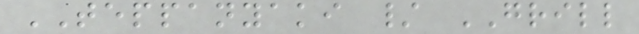TEPPANYAKI / GRILL
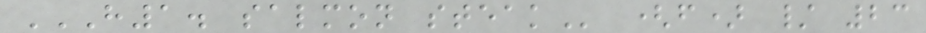H1. SALMON STEAK (f) / 23
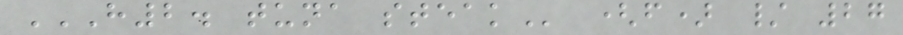H2. TUNA STEAK (f) / 27
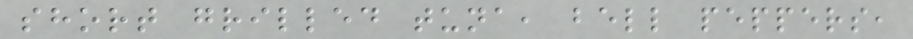short grilled tuna, bell peppers,
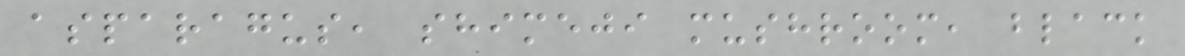asparagus, shimeji mushroom, black
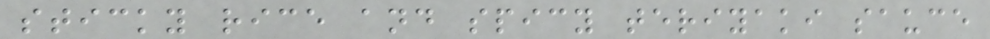sticky rice and spicy teriyaki sauce
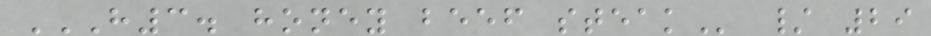H3. HONEY BEEF STEAK / 29
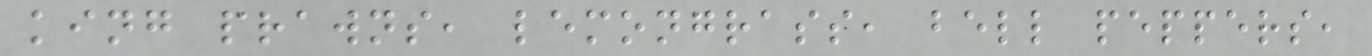king prawns, lemongrass, bell peppers,
